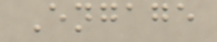Engage
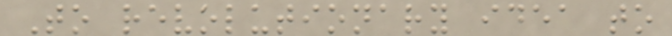To revolutionary idea to
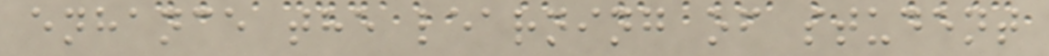enhance the learning of student
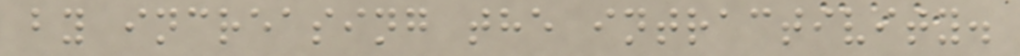by increasing the intractivity.
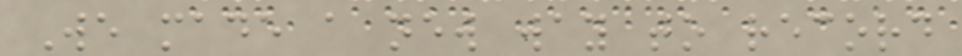We made a new way to record
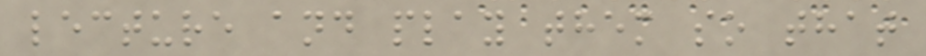lecture and play them so that
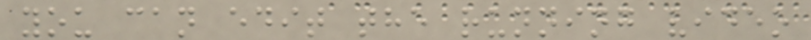you can edit the running video
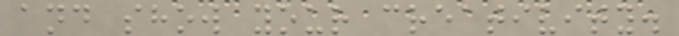and show your creativity.
